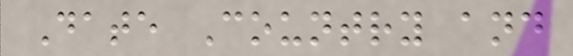Date Country and
